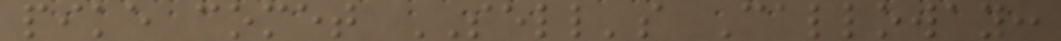pike comet SELL's Calloway:
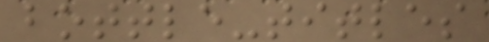bottle-titles
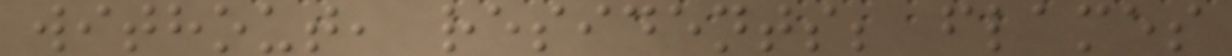without, residents; flames
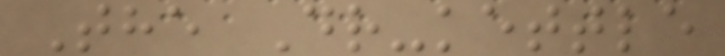The Dr-kettle
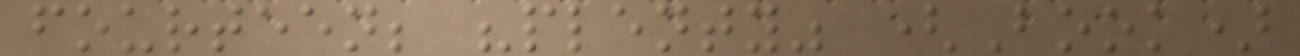fourteen; "plenty" (Book)
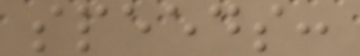speeds:
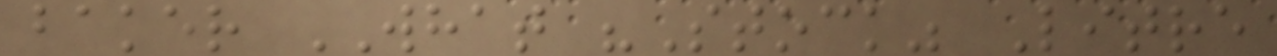baker WHAT "Stock" Litre
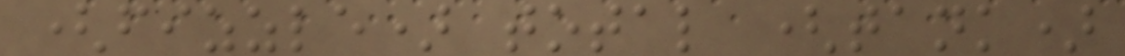(fizzle) total (tank)
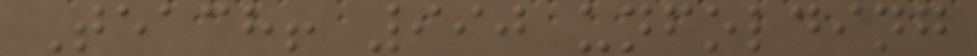Teach! 990 unfolding
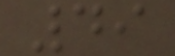49
